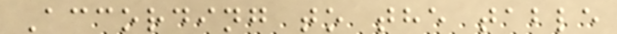According to the table
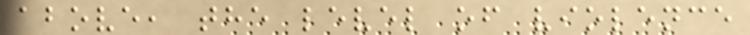above, the level of violence
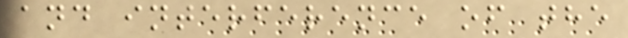and interference of the
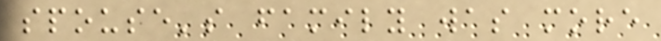spouse's family was more
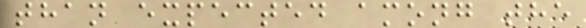than expected among the
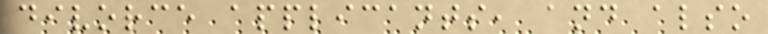divorce applicants, and also
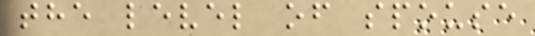the level of spouse
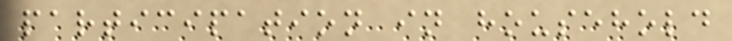participation in household
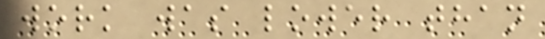work was lower than
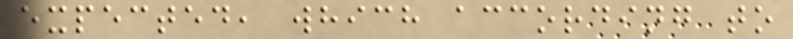expected, which according to
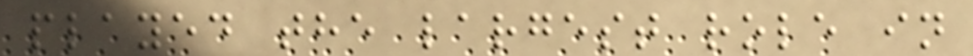played the largest role in
